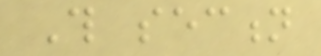This section
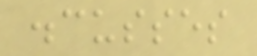discusses
